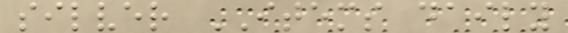silver ITEMS daily
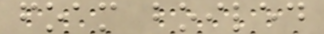foam boiled
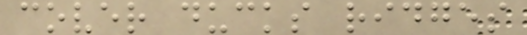cover ducks ridges
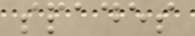spades
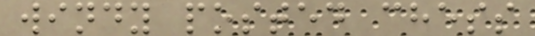windy posted chess
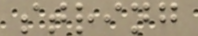string
